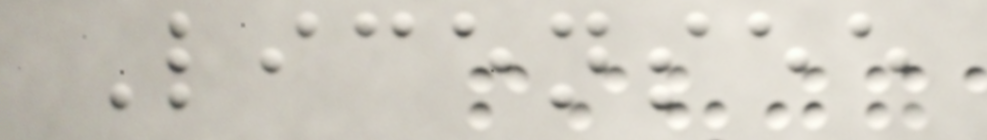Licensee
